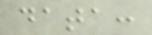data:
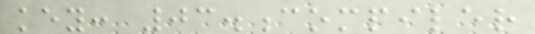key: 03.compiler
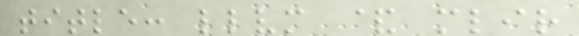title: llvm & mlir
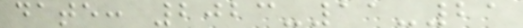date: 2023-11-21
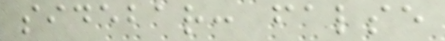sidebar: false
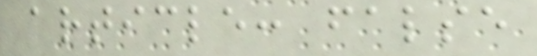article: false
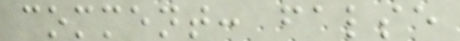comment: false
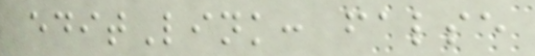editLink: false
